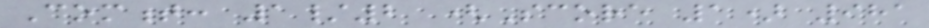Comment: 1/2 (Score 1) 981
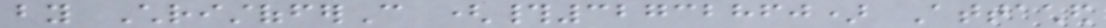by ChristofferC (#32732860) Attached
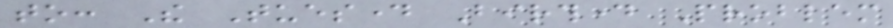to: The Tuesday Birthday Problem
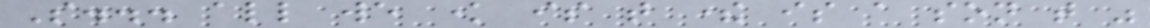So... all we know is that there is a son that was
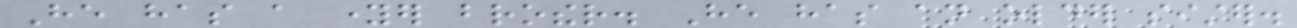He has a younger brother. He has an older sister.
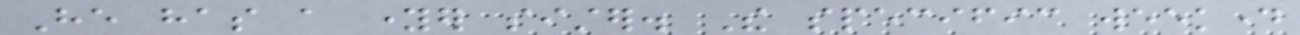He has a younger sister. The specific weekday
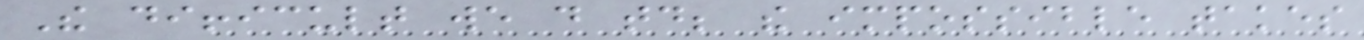The difficult we do today; the impossible takes
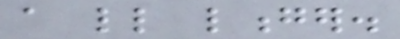a little longer.
